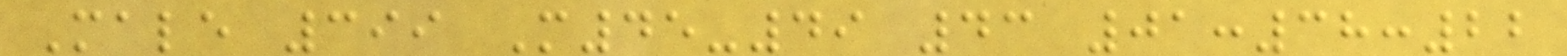Male 399 M45-49 43 01:38:22
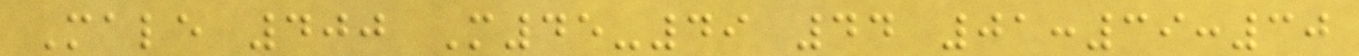Male 400 M45-49 44 01:39:30
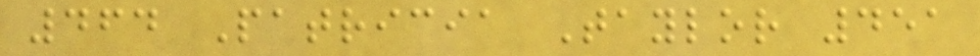464 Patricia Taylor 451
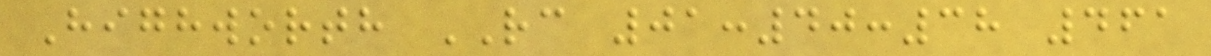Highworth RC 01:40:38 461
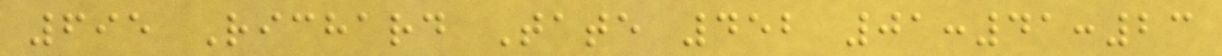695 Richard Tate 452 01:41:23
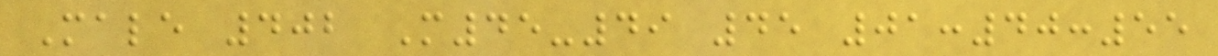Male 402 M45-49 45 01:40:55
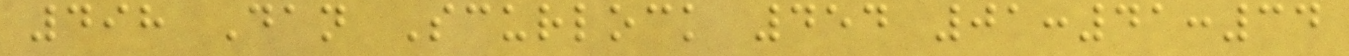498 Dan Scurlock 454 01:41:34
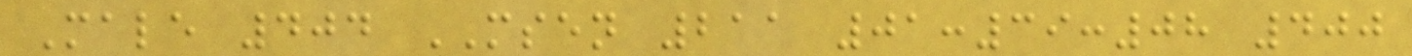Male 404 MSEN 211 01:39:08 400
